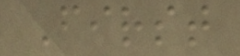First
